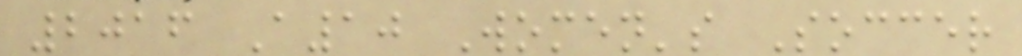2016 A10 Women's Soccer
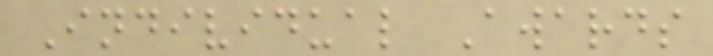Individual Awards
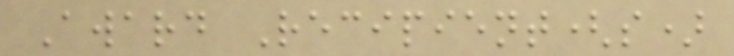Award Recipient(s)
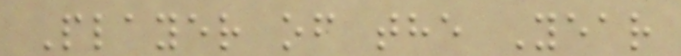Player of the Year
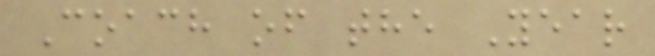Coach of the Year
